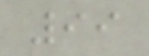99
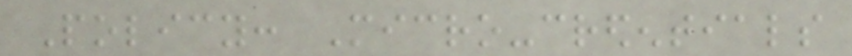Policy: Micro-credentials
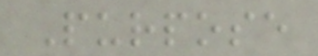Purpose
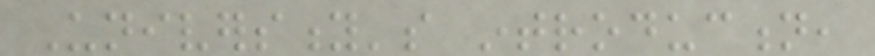University's introduction,
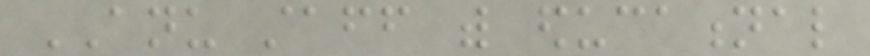ANU staff with educational
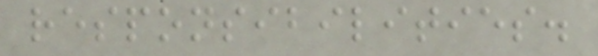responsibilities.
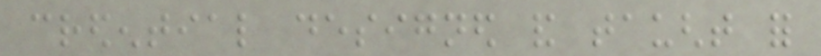credential designed and taught for
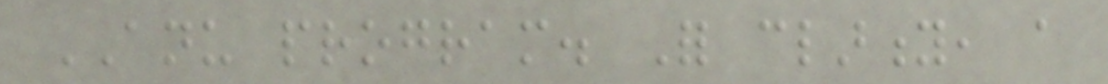ANU program. For clarity, a
